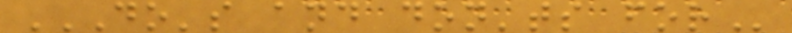DO'S AND DON'TS FOR
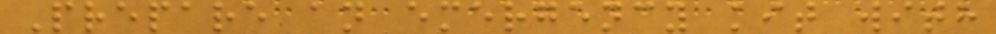Prepare an emergency kit with
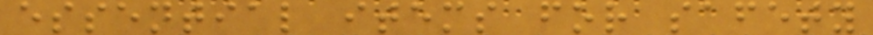essential items for safety
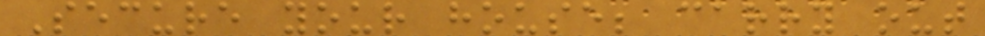Secure your house; carry out
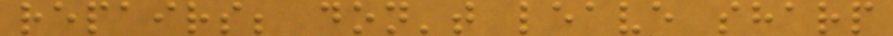repairs; don't leave sharp
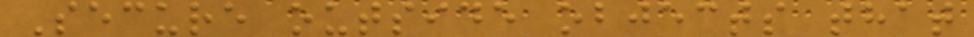Secure outside objects that
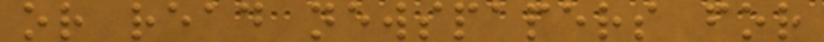or read newspapers for
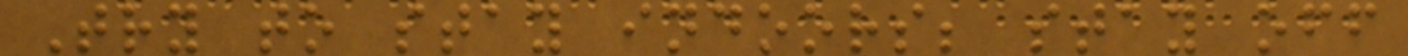Try to stay indoors; stay off
